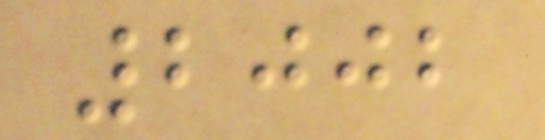2002
